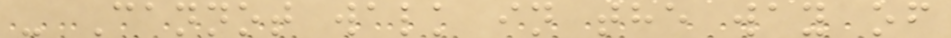- Cannot walk in the way of
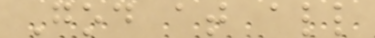God at all
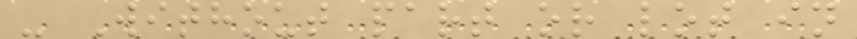- Without part or lot in
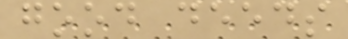good deeds
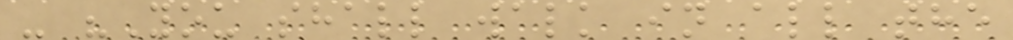- "You shall walk in all the
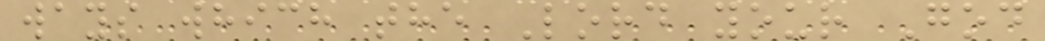ways which the Lord your God
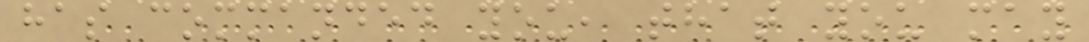has commanded you, that you may
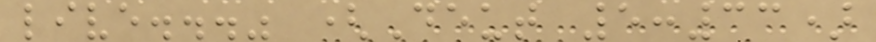live..." (Deut 5:33)
